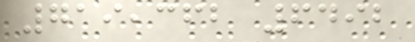719,362 6492
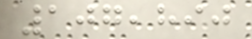107,890
